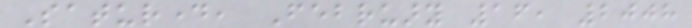Saturday, February 16, 2008
